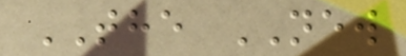THE NEW
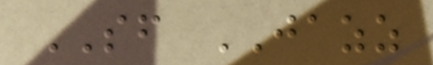SF JAZZ
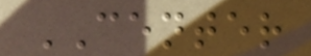CENTER
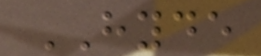HYDE
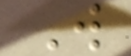W
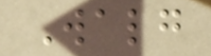Walg
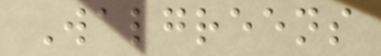Walgreens
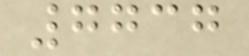7737
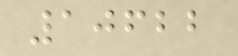10622
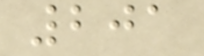201
